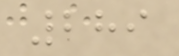289
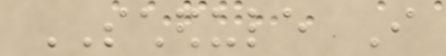SCHEDULE I
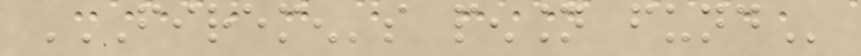FIREMEN'S PENSION FUND
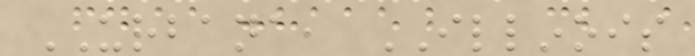URBANA, ILLINOIS
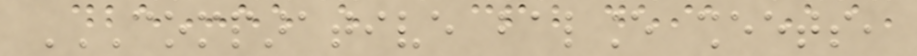COMPARATIVE BALANCE SHEETS,
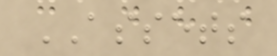ASSETS
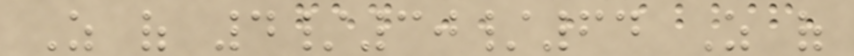As of 4/30/64 As of
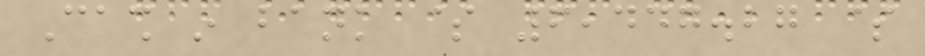Cash in bank $ 6,447.27 $
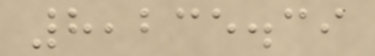8,235.39
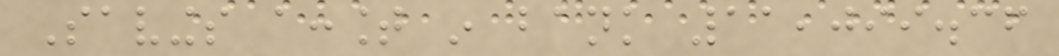Savings account in bank 11,099.36
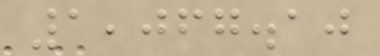1,067.10
